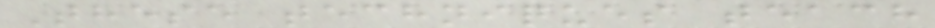These techniques teach
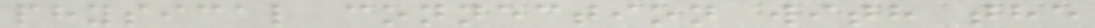physical connection with the
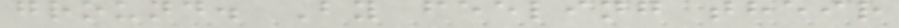ground. By feeling their
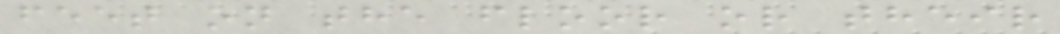feet on the floor or their
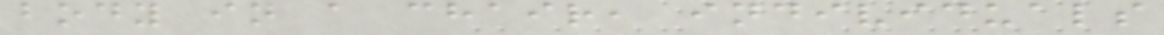body in a chair, individuals
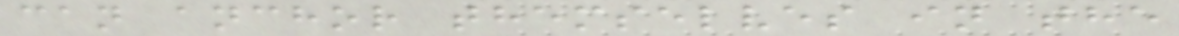can anchor themselves in the
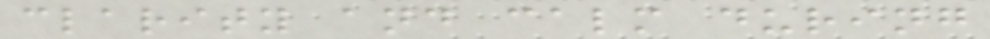clarity and calm during
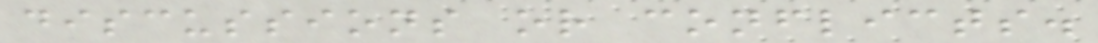discussions or conflicts.
